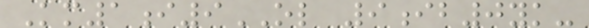Km1i9OL 9ib0yk-
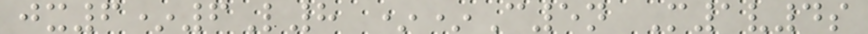jx6*6L8 **C5n M1v4s
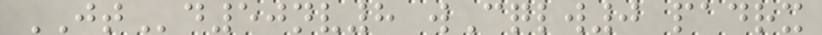JTd50nv8 wCqlw0 padrx
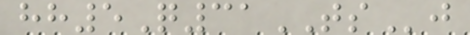hh5Q31TSj
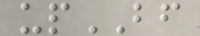upBF
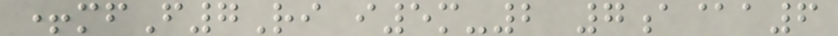+mfF7Ri i5m-2 7a@a6
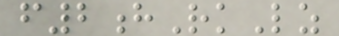f2hRkLz
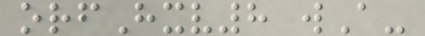orfHxv8 wA-
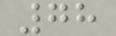78
